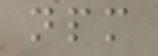npm
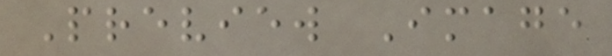Preview Image
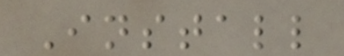Install
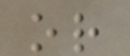or
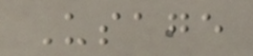Usage
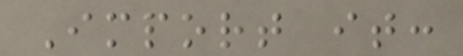Import it:
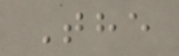The
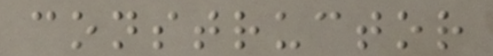constructor
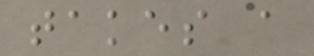takes a
